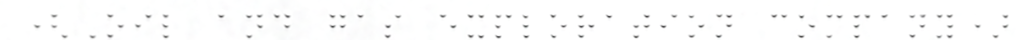(Oil and gas exploration company)
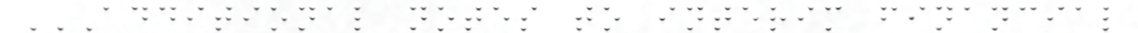ADDITIONAL NOTES TO INTERIM FINANCIAL
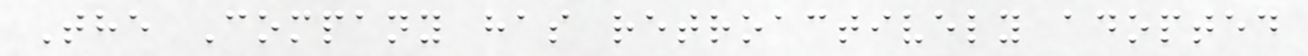The Company has retroactively adopted
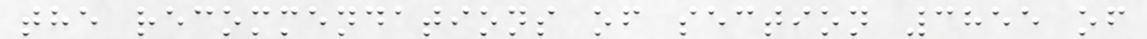the recommendations of section 3855 of
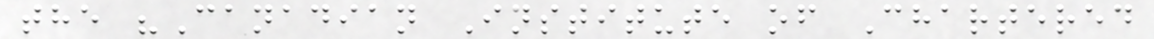the "Canadian Institute of Chartered
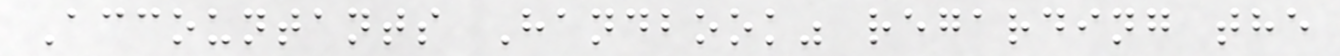Accountants Handbook" regarding the
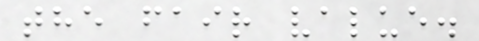the fair value.
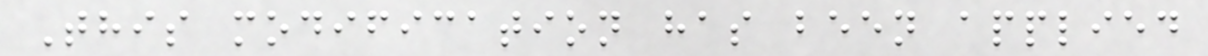This modification has been applied
